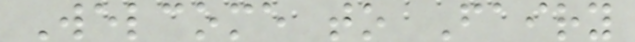Welcome to Fairy
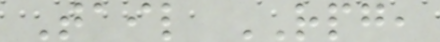Tail RPG,
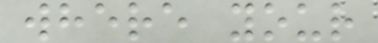where your
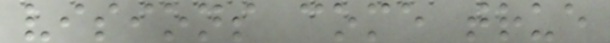visions come true
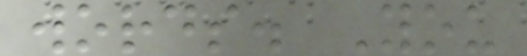words. You
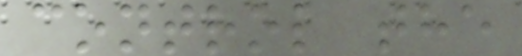control the
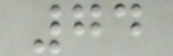74
